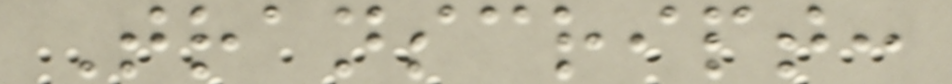Transcript:
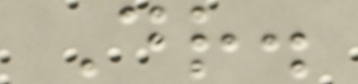Dr.
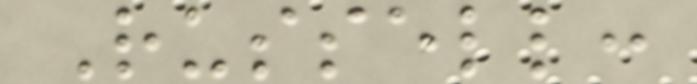Russell:
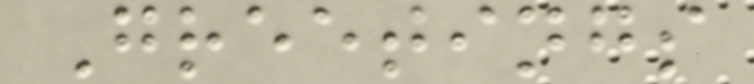Greetings
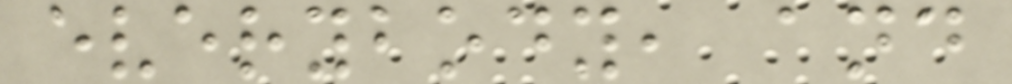everybody, and
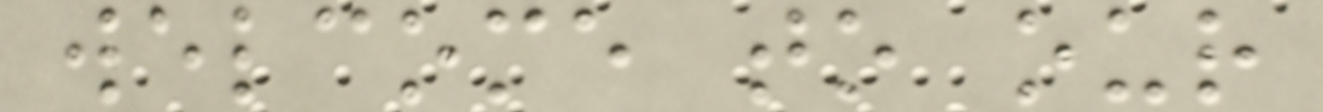welcome to our
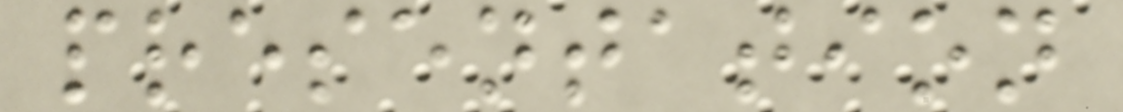presentation
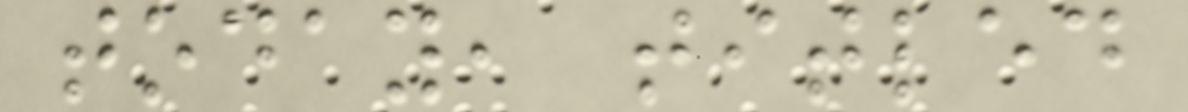today, titled
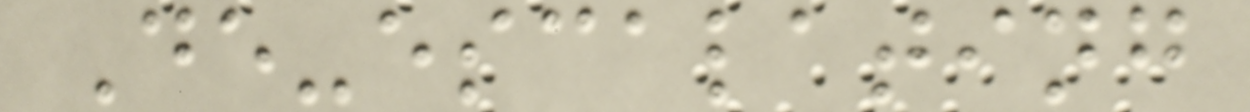De-escalating
